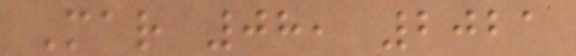Mar 08, 2021
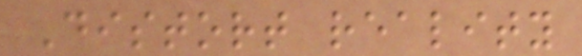Distort reality
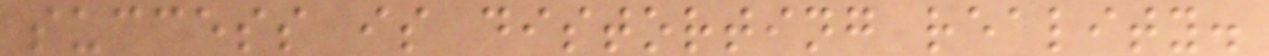success is distorting reality.
